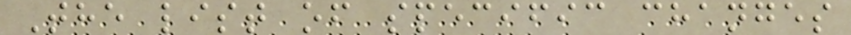The list of specific changes
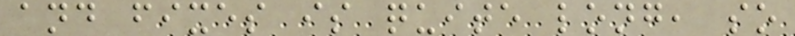and fixes is quite long, so
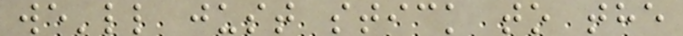we'll just stick to the
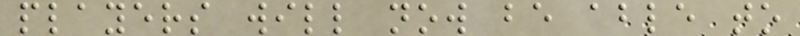players will now be able to
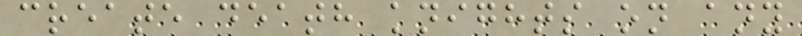create death knights on any
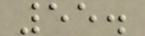55.
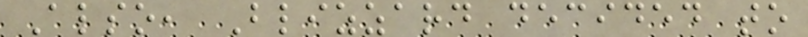Also, Blizzard decided to
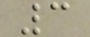3
